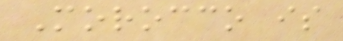Morocco is
